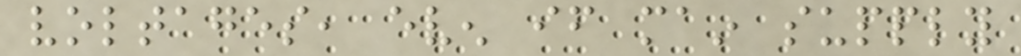voltages, even if main supply
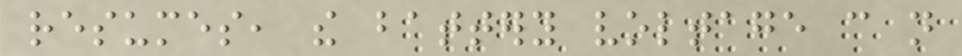resumes, the battery voltage can not
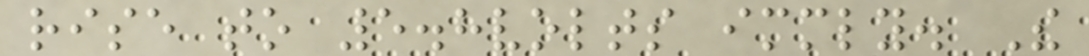rise to 5.8volts immediately. The
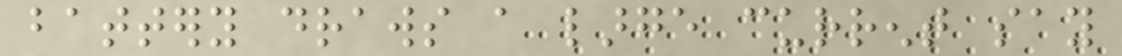battery draws a large current say
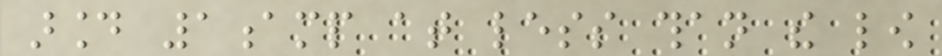around 1amp at less than the low
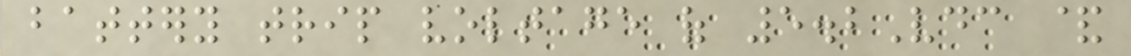battery trip voltage of 5.2Vdc &
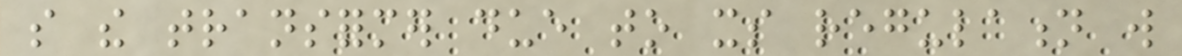so the transformer due to its regulation will
